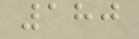180
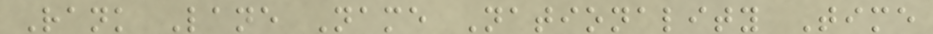Rank Lane Name Nationality Time
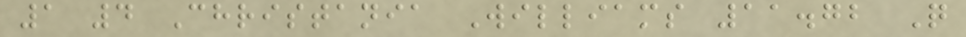1 4 Christania Williams 11.72 Q
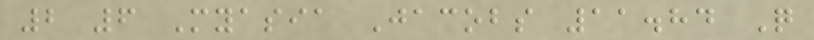2 6 Myasia Jacobs 11.84 Q
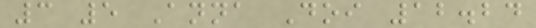3 5 Anna Doi 12.24
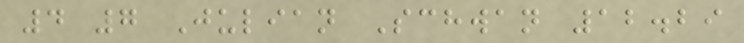4 7 Julian Schwan 12.29
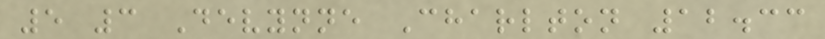5 3 Devynne Charlton 12.33
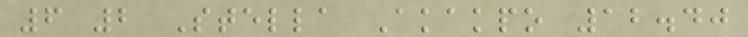6 2 Stella Akakpo 12.40
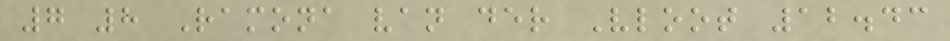7 8 Ramona van der Vloot 12.43
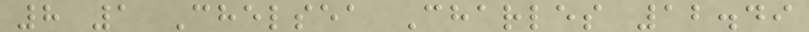8 1 Chelsea Charles 12.49
